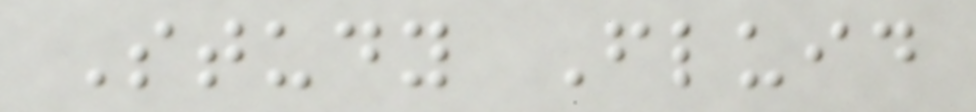Study Fluid
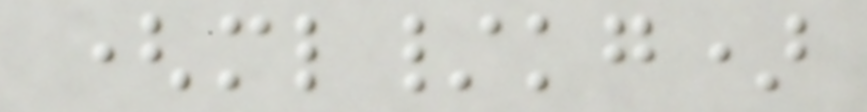(ml/kg)
